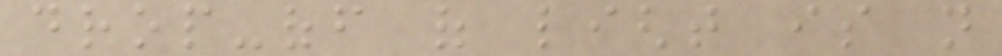drop-off of light is not
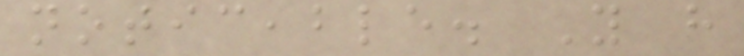noticeable. You have
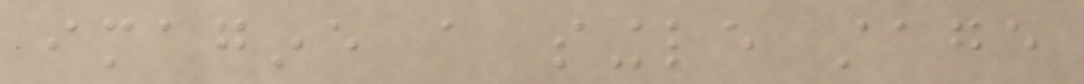imagine a single stage
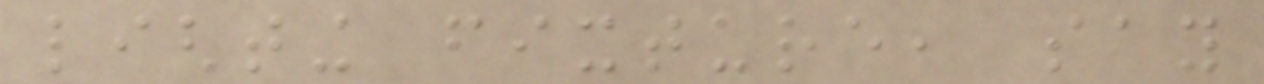lighting fixture, say
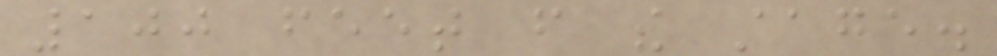100 feet from the stage.
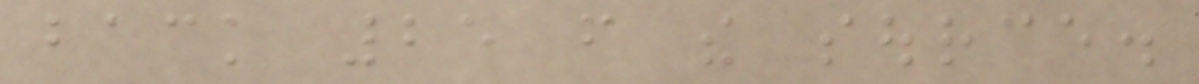back 25 from the source.
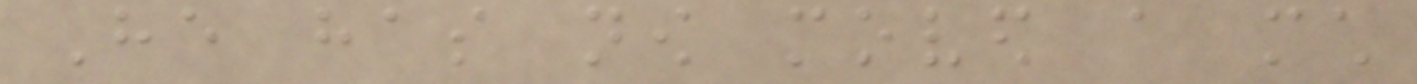He has now moved a much
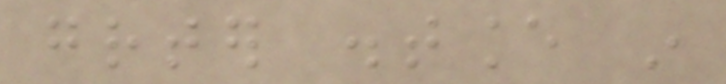greater distance in
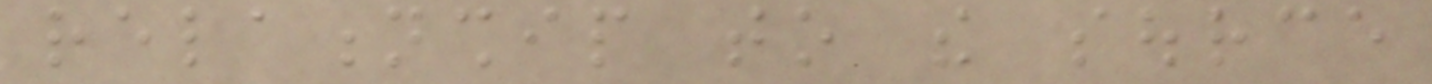relationship to the source
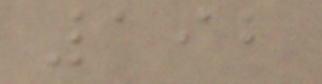192
